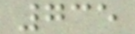735
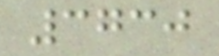3730
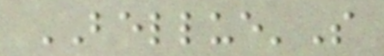BELLUE'S
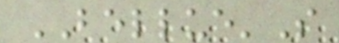BELLUE'S
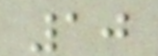10
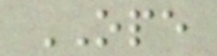OPE
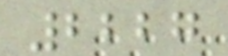2227
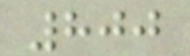800
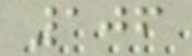106
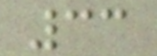33
